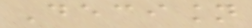Decision
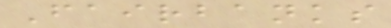Fairbanks
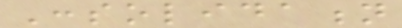Consolidation
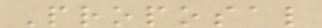Proposal
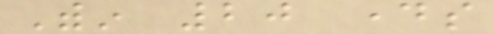Within 20 days
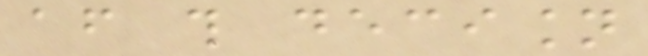after this decision
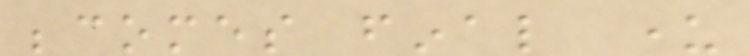becomes final under
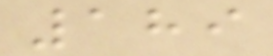189
